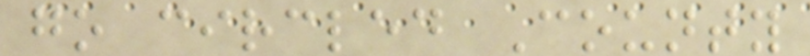go circled County
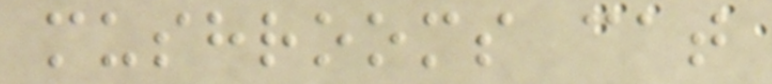mushrooms cat
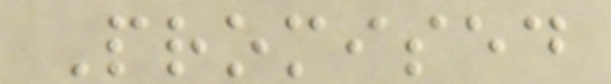Promised
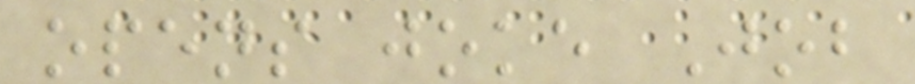opens joke Job
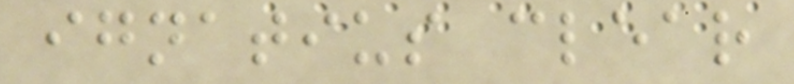ignatius clear
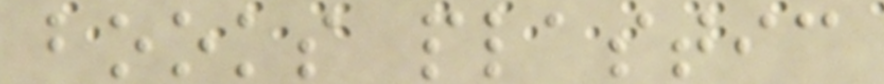books plastic
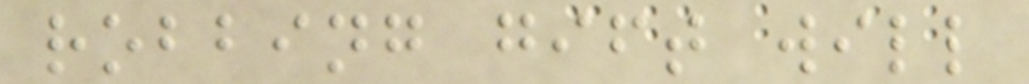robbing gift will
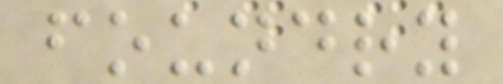foundry
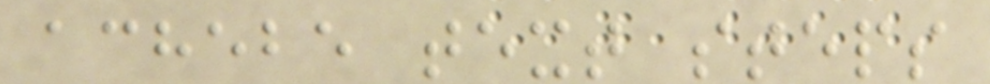achebe text steps
